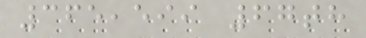365,599 67th
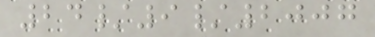24/9/2007
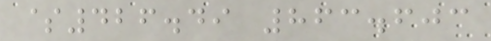$426.49 863.603
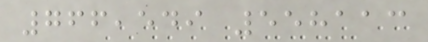766,549 558113
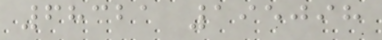68321 195098
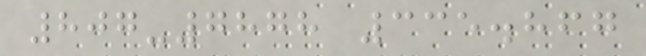807-7878 335.867
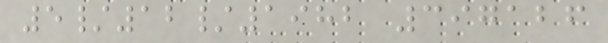5/12/1982 397126
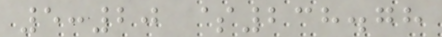5:20 $238.78
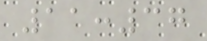11:37
